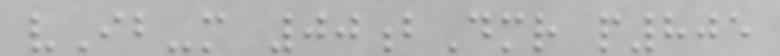vIb-m 00bDmr p805
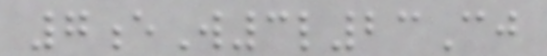7eW3l23Cj
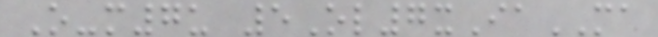O-m7u 5Ol7xIaMA
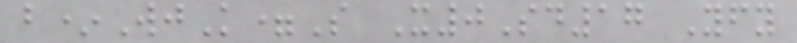b*WjK=S X0Sd17 Yfy
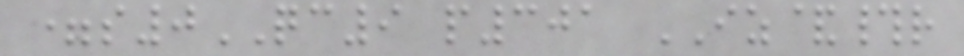=s0QC9 p301 IZ&#r
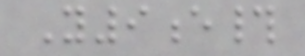Y9e#
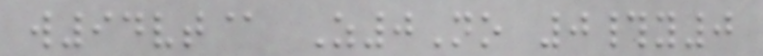w94vt@ Z0No 0#y0
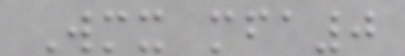Wmx mfa0
